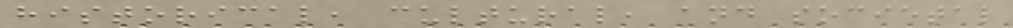historical, cultural, and societal
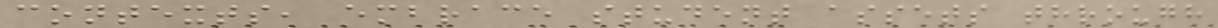contexts, embrace student assets through
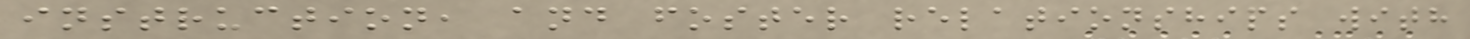instruction, and foster relationships with
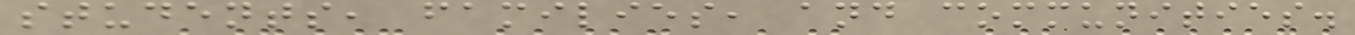students, families, and communities.
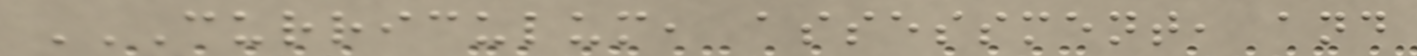CURRICULUM, ASSESSMENT, AND
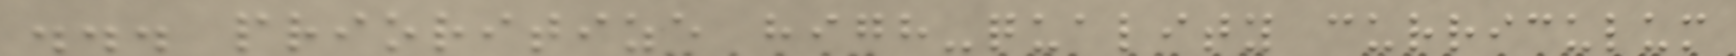... prioritize high-quality curriculum
